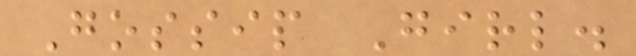Gossip Girl.
